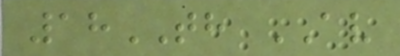18TH AV
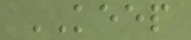KEEP
